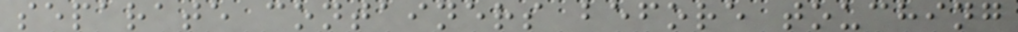separate containers before touching
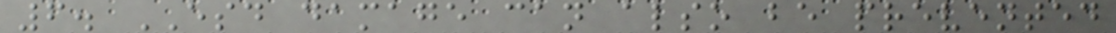6. ESD damage can also be prevented
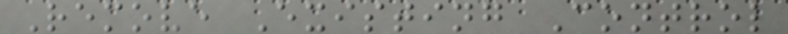Remove Existing Control
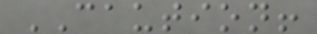CAUTION!
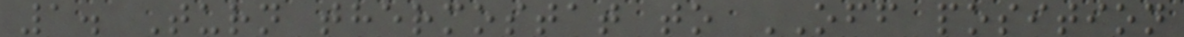1. Turn thermostat to OFF position
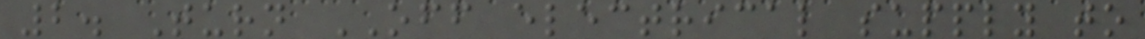2. Turn OFF electrical supply to
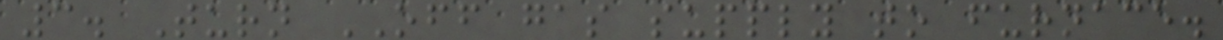3. Turn OFF gas supply to furnace.
